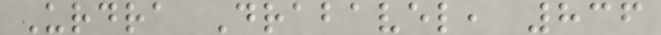Urdra Drabavel, 836
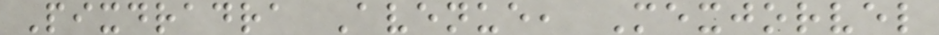Pixdradra Avenue, Mexjorvel
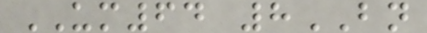UM64 8BN
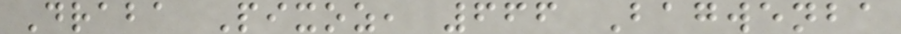Draba Pixoz, 666 Bagwenba
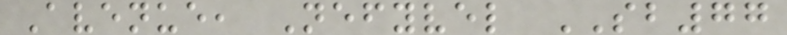Avenue, Nefyvel SB77
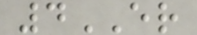4ER
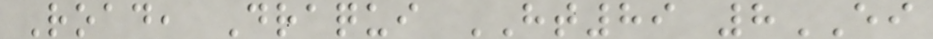Road, Draqui HT89 8EI
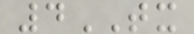4TX
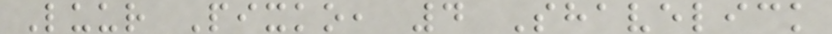Luur Pixko, 4 Shavelick
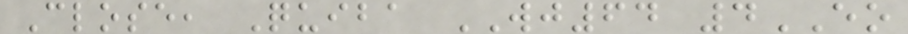Close, Quiba WJ64 4EO
